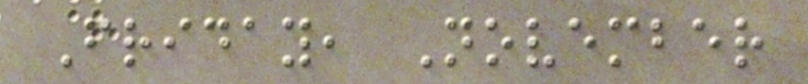Friday, November
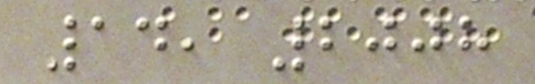14, 2008
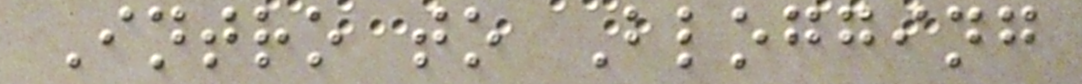Intro to Blogging
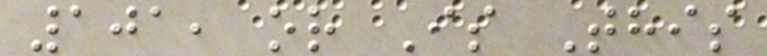101, or Is This
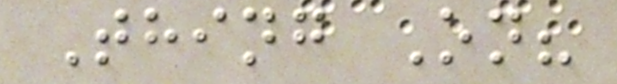Thing On?
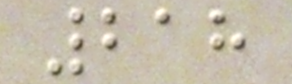218
